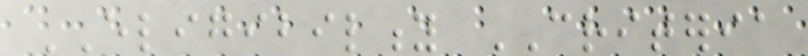ELIGIBILITY CRITERIA
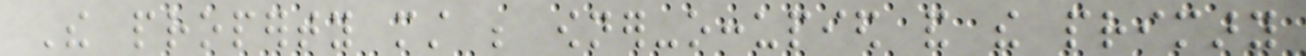The property must be owner-occupied and the primary
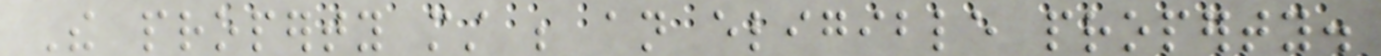The property must be an eligible property.
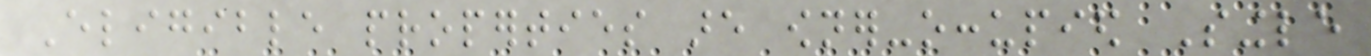Eligible properties are owner-occupied Single
